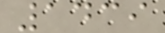1439
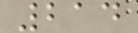214
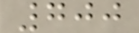700
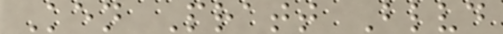Ken Pratt Blvd
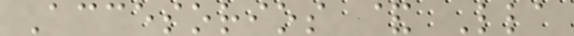Accesorios & Lla
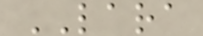LARA
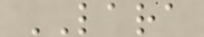LARA
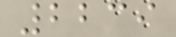2239
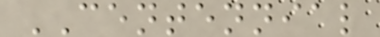CENTENNIAL
